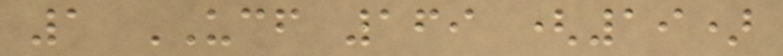1 UCF 169 (19)
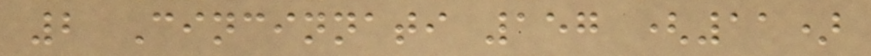2 Cincinnati 157 (11)
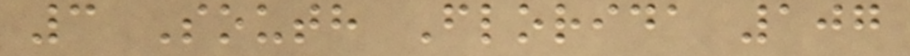3 South Florida 107
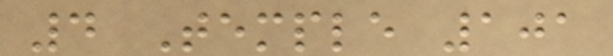4 Temple 101
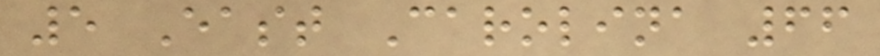5 East Carolina 66
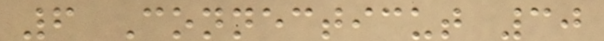6 Connecticut 30
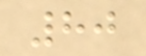80
